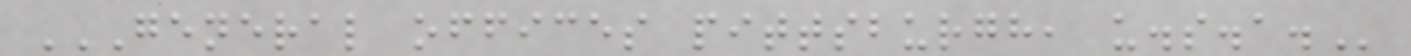GENERAL OFFICES PITTSBURGH, U.S.A.
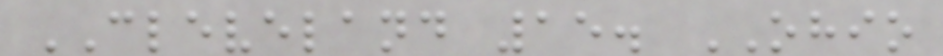CLEVELAND 15. OHIO
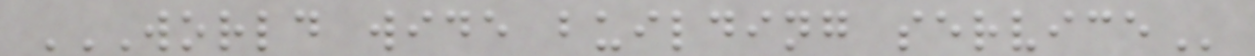WORLD WIDE BUILDING SERVICE
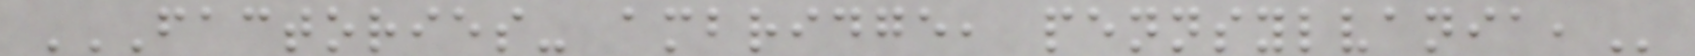FACTORIES- AMBRIDGE, PENNSYLVANIA,
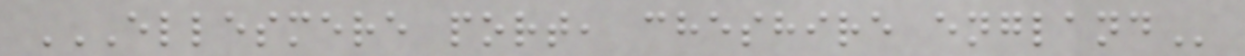ELLESMERE PORT, CHESHIRE ENGLAND
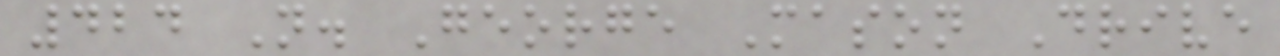424 N. George Mason Drive
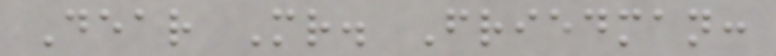Dear Mr. Friedman:
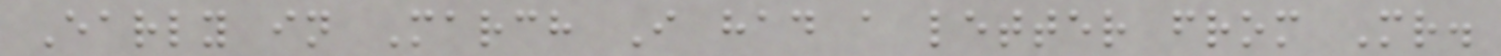Early in March I had a letter from Mr.
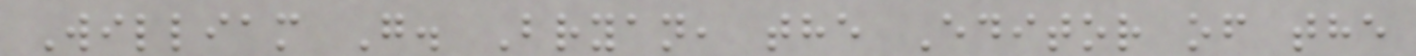William G. Bryan, the Editor of the
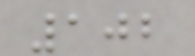102
